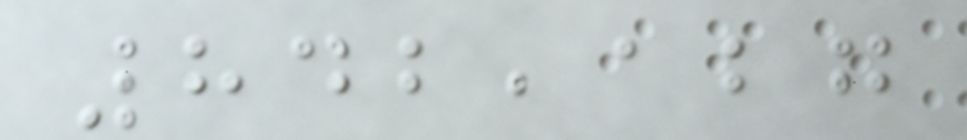842,127
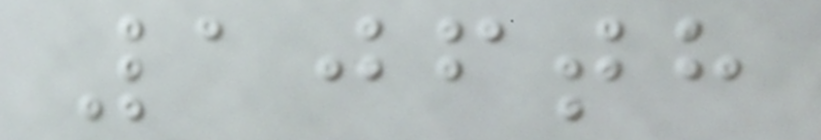106th
